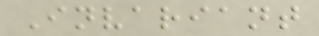Invariant
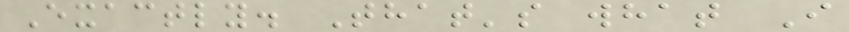Exactly. That's what I
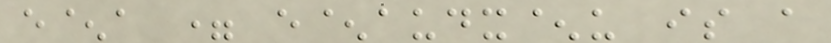e^a = e^audx^u is a
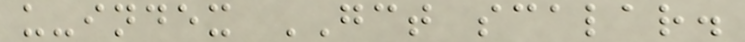u-index GCT scalar.
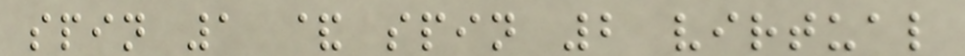spin 1 & spin 2 virtual
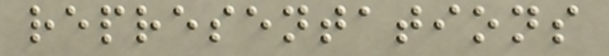representations
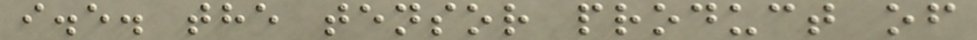i.e. the tensor product of
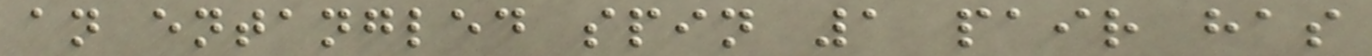an entangled spin 1 pair has
